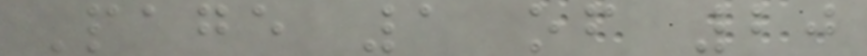Page 1 of 20
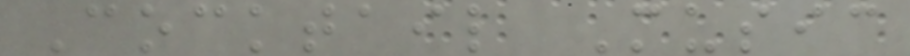Cocktail Music
